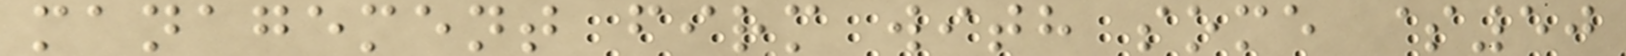management firm with some $50
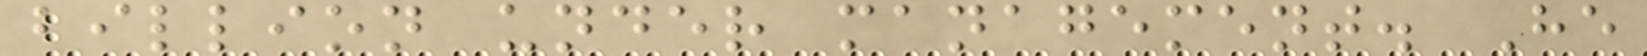billion under management. He
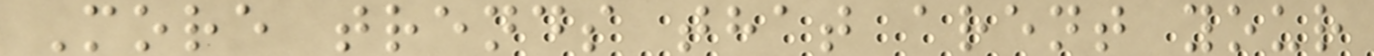More trends that arent your
